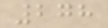278
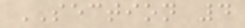SECTION 4
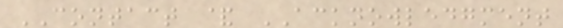CONTACT & ACKNOWLEDGMENT
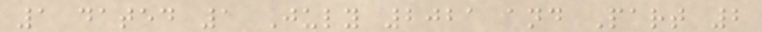1 dated 1 July 2021 and Part 2
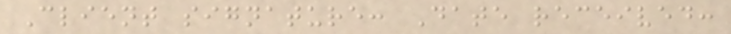Client signature: Date received:
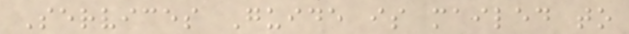Services Guide is mailed to
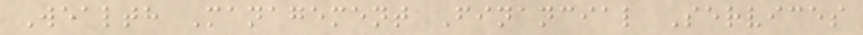Wealth Management Financial Services
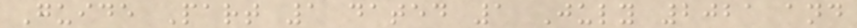Guide Part 1 dated 1 July 2021 and
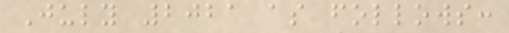July 2021 as follows:
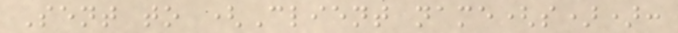Sent to (Client name(s)):
